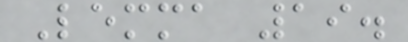Lemma 19.
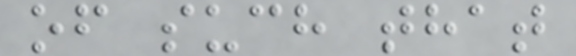of such that
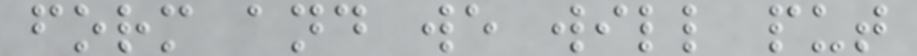form and we will put
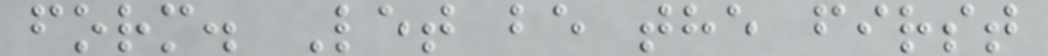form. Let be the first
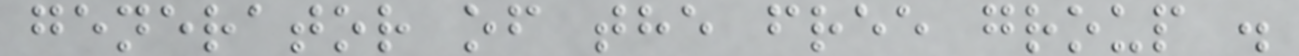generator of the free group .
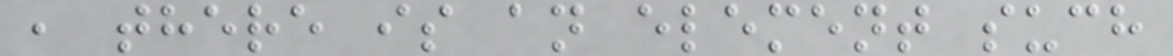, there is an element such
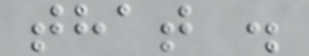that .
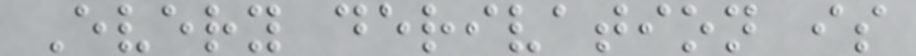Every derivation is
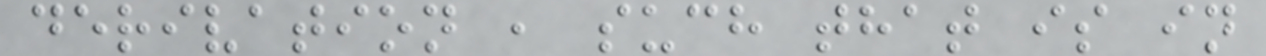derivation , such that is in
